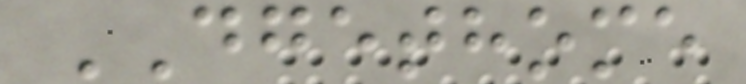DGETHOME
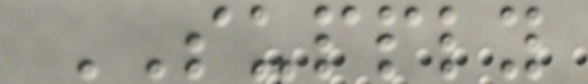SUPPLY
